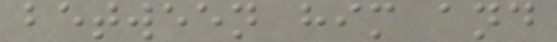between him and
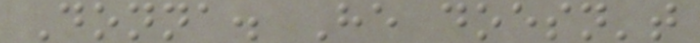Donna. He doesn't
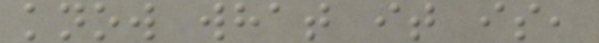know what it is,
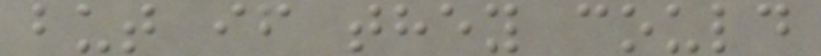but if they could
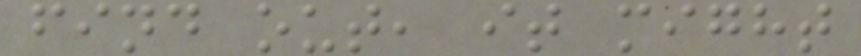find out, it might
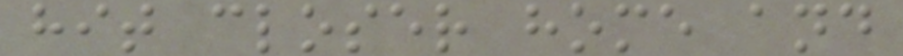hit closer home and
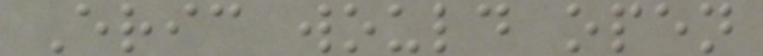Eric would open
